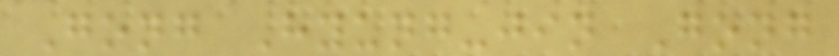Gong Hyung-jin Gong
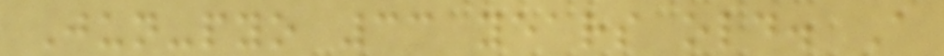Jun-pyo 33 years old. A
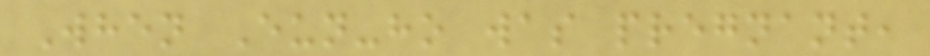When Eun-ho was pregnant,
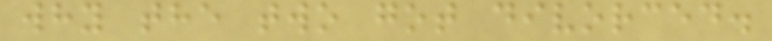why the two got divorced.
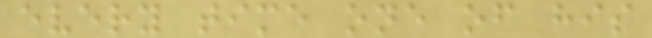every time one of his
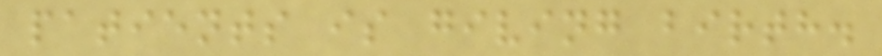patients is giving birth.
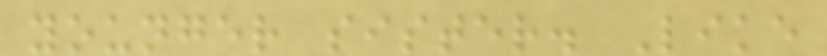younger sister. Like
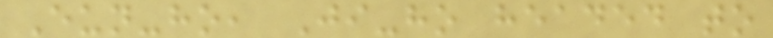Eun-ho, Ji-ho headed to
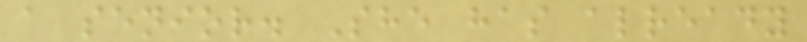a senior. She has already
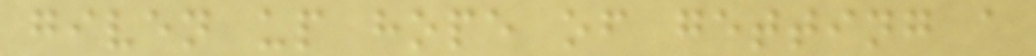given up hope of getting a
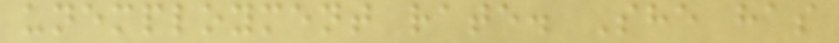unemployment rate. She has
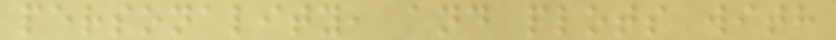personality, and plots with
